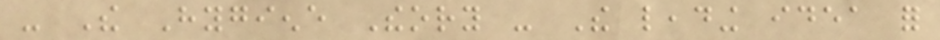- The Hygiene Theory - The leading idea for
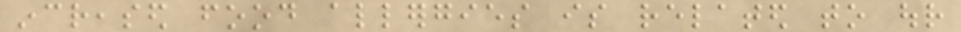increased food allergies is related to our
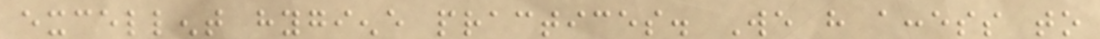excellent hygiene practices. We have access to
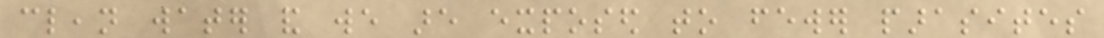clean water and we are exposed to fewer parasites
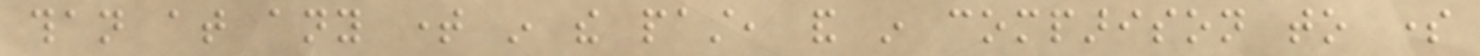than at any time in the past, and in comparison to some
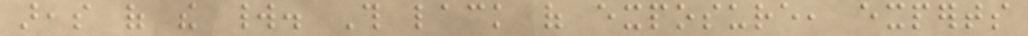areas of the world. This lack of exposure, experts
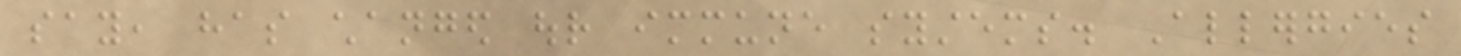say, has changed our immune systems. Allergies
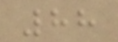88
